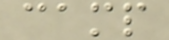camp
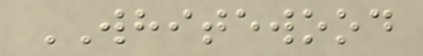WHITEWOOD
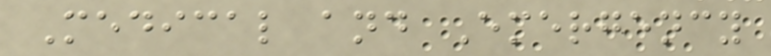Medical and Emergency
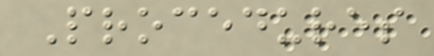Procedures
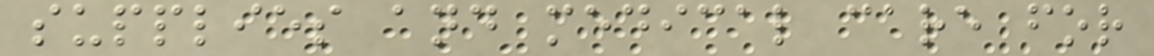supplies and medical care for
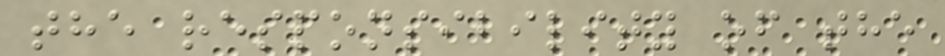the responsibility of the
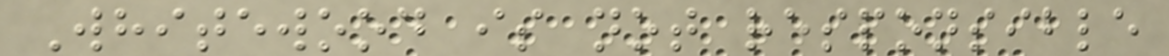Whitewood is not responsible
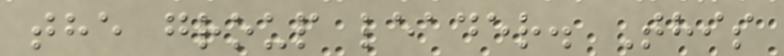the group leader. This
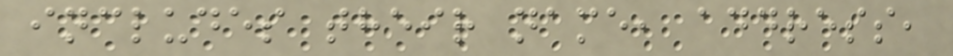includes their name, address,
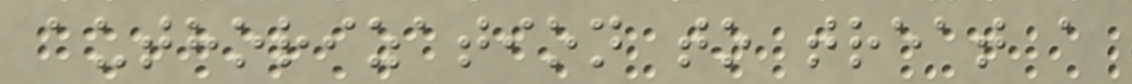authorization to treat a
